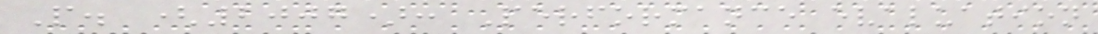P. (2007): Performance evaluation
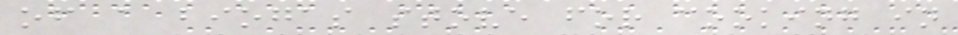of a biogas stove for cooking in
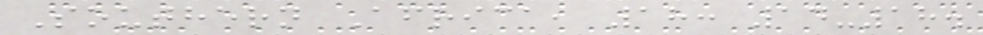Southern Africa, 18: 14-18.
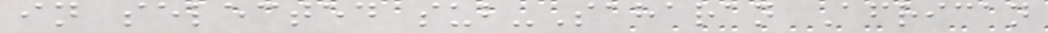in selected sub-Saharan African
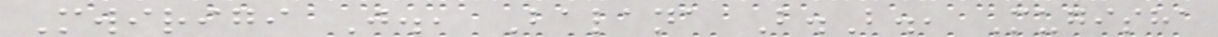Mwirigi J., Balana B.B., Mugisha
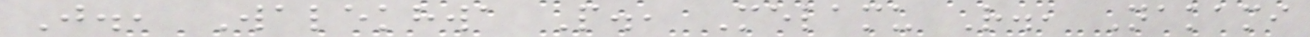J., Walekhwa P., Melamu R., Nakami
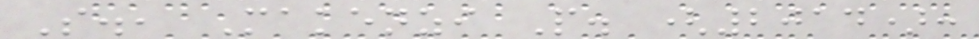S., Makenzi P. (2014):
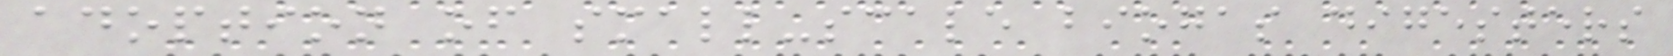adoption of small-scale biogas digesters
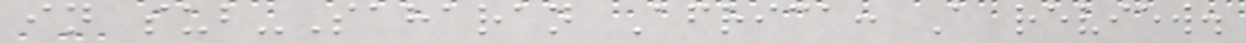in sub-Saharan Africa: A review.
